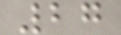27
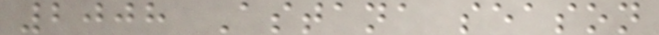2008 Astana season
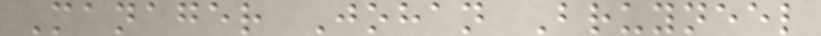Manager Johan Bruyneel
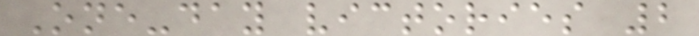One-day victories 2
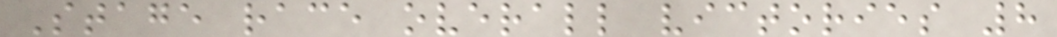Stage race overall victories 8
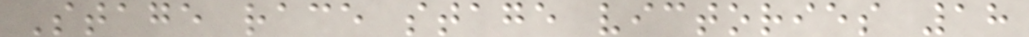Stage race stage victories 18
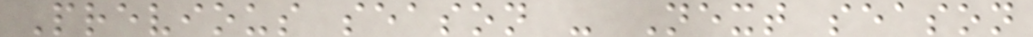Previous season - Next season
